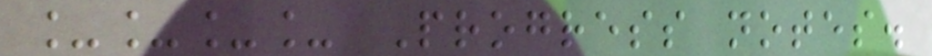____ Progress notes.
